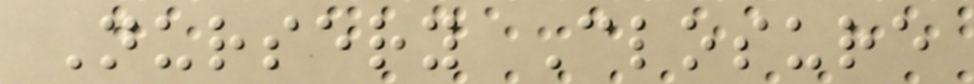Nursery Closure
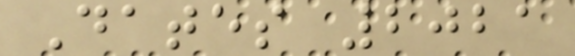Dates 2021
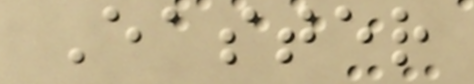Easter
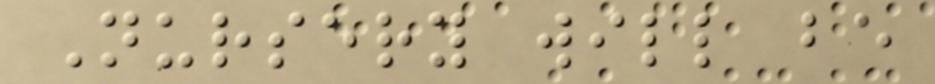Nursery will be
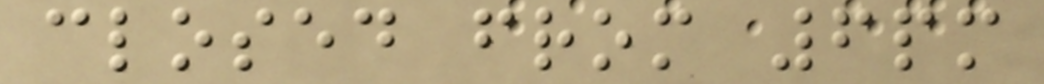closed from 6pm
